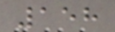158
